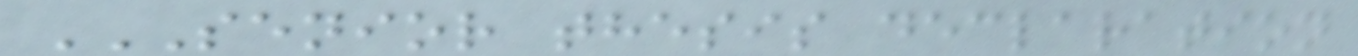SENIOR THESIS DECLARATION
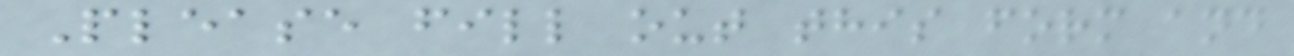Please fill out this form and
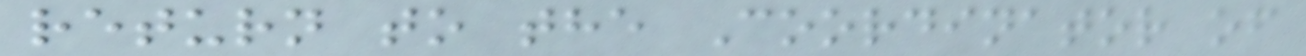return to the Coordinator of
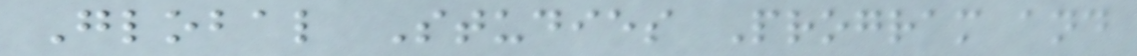Global Studies Program and
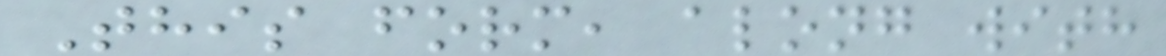This form, along with
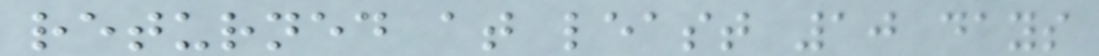returned at least 10 days
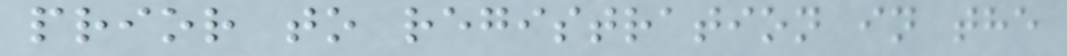prior to registration in the
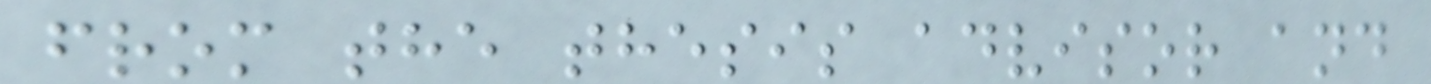from the thesis advisor and
